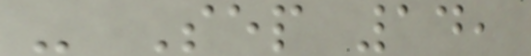- Sep 14,
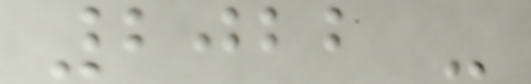2022 -
